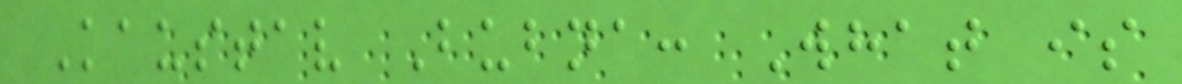Kaustav Bubna: What is
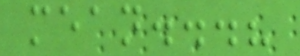mean...?
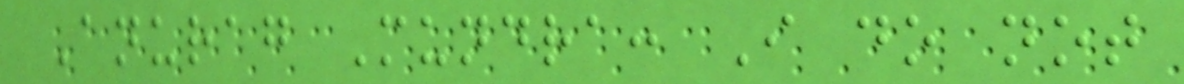Anurag Mundra: I do not
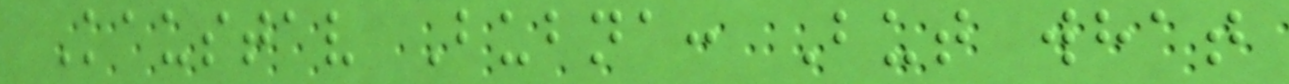Kaustav Bubna: But what
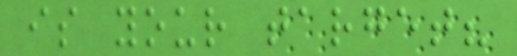is your target?
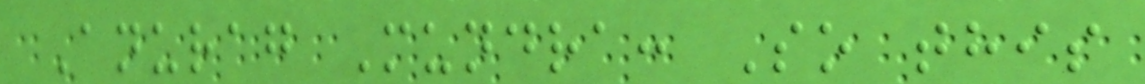Anurag Mundra: So this
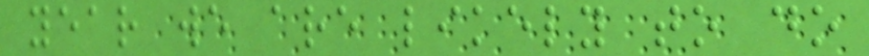year we are likely to do
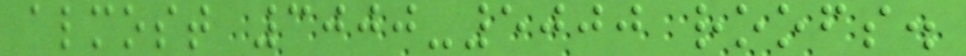almost 3000-5000 roofs.
